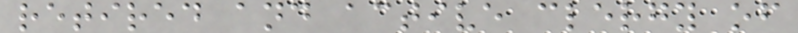retired and active clergy of
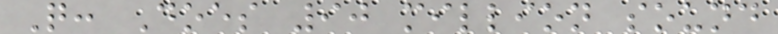Q: Does 90 million sound
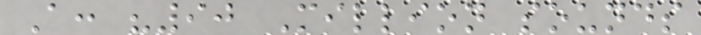A: "90 Million sounds
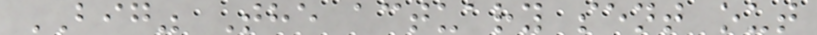BIG" The actuary sent out
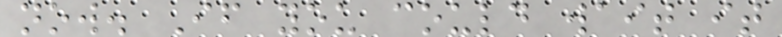now. If you could wait it
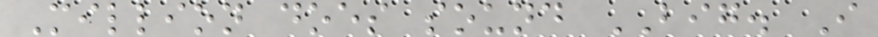Million does sound BIG. I
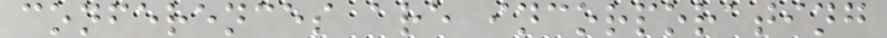conferences are incorporating
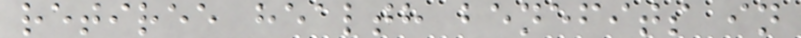retiree health benefits in
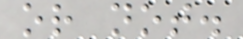or not.
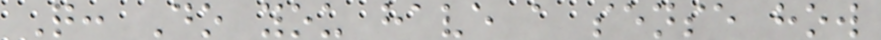Q: Do you have a sense how
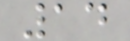14
